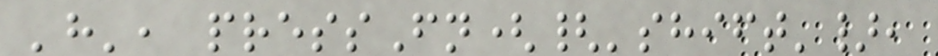'h', pressFn({'shift'},
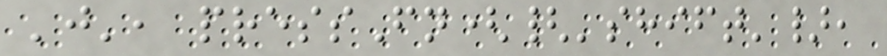'j', pressFn({'shift'},
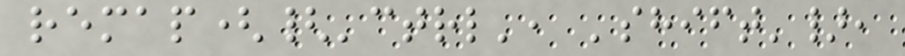remap({'ctrl', 'shift'},
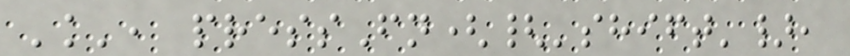'k', pressFn({'shift'},
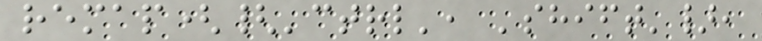remap({'ctrl', 'shift'},
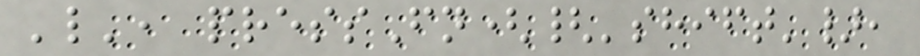'l', pressFn({'shift'},
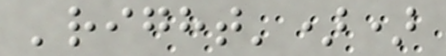'right'))
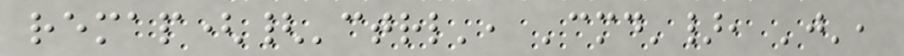remap({'ctrl', 'cmd'}, 'j',
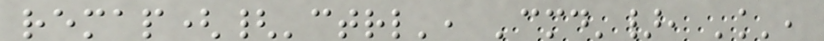remap({'ctrl', 'cmd'}, 'k',
